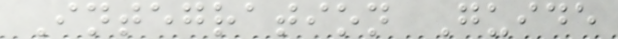Integration Guide
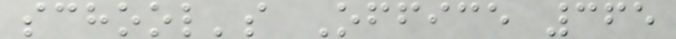school's Office 365
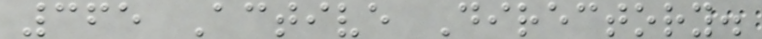365 Active Directory.
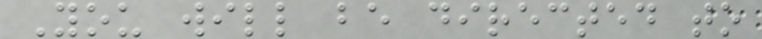You will be directed to
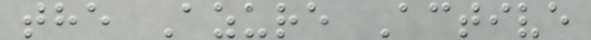the Azure Active
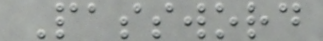Password
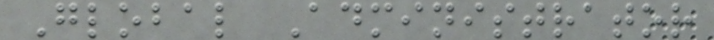Global Administrator
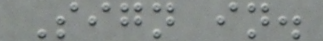Sign in.
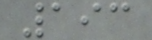193
